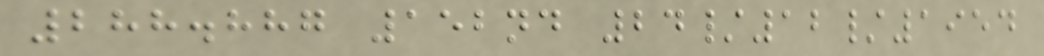288.887 152nd 24/12/1954
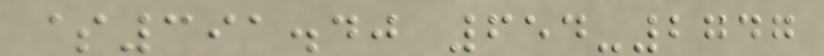$391.40 654-2747
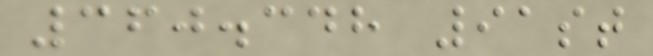360.348 91st
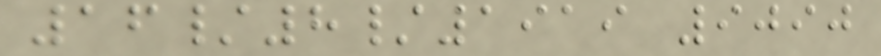16/8/1919 9090
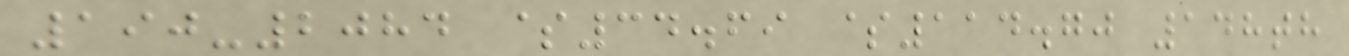190-2084 $34.69 $114.70 148th
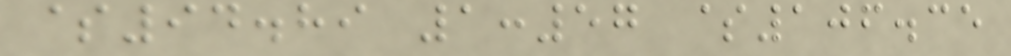$94.89 1:57 $106.35
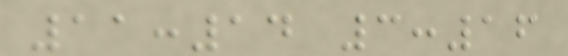11:14 3:16
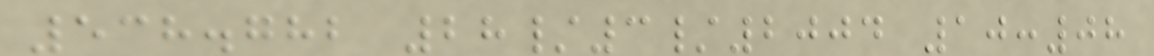538.782 28/3/2004 10:08
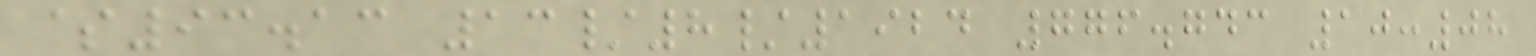$93.13 13/8/1924 776.743 10:08
